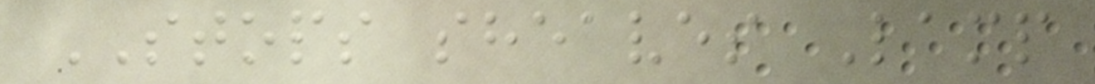STOPS sheaves Lamp
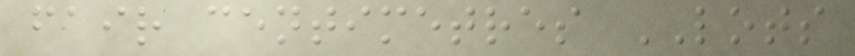fair centimetres LOTS
